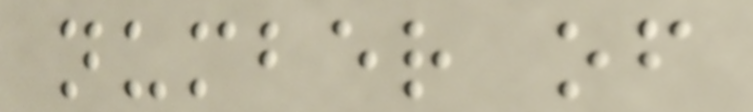number of
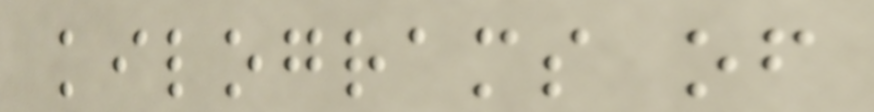kilograms of
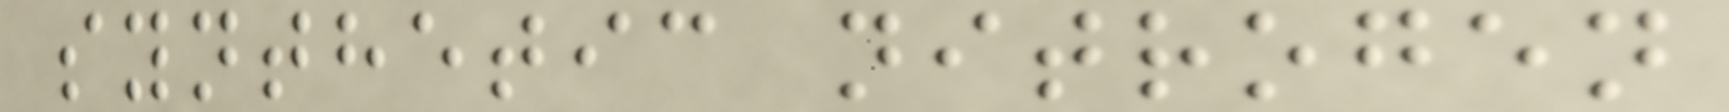synthetic nitrogen
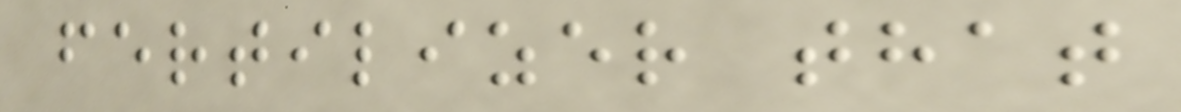fertilizer that
